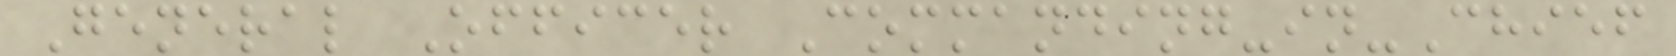General Officer Commanding-in-Chief
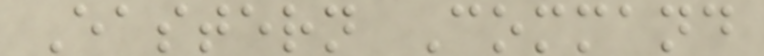Eastern Command
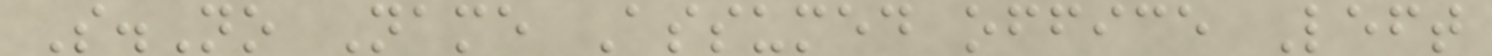S.No Name Assumed office Left
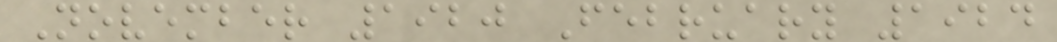November 1920 February 1924
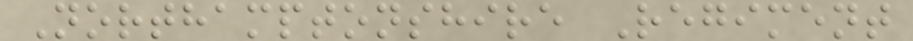Northamptonshire Regiment
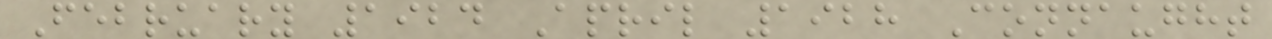February 1924 April 1928 Connaught
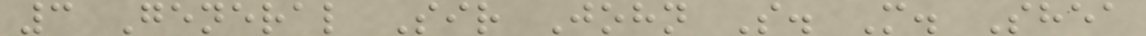3 General Sir John S. M. Shea
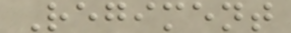Regiment
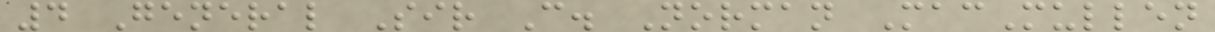4 General Sir C. Norman MacMullen
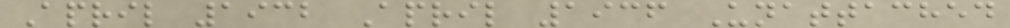April 1932 April 1936 Unattached
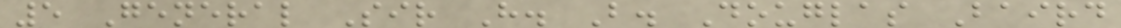5 General Sir H. B. Douglas Baird
